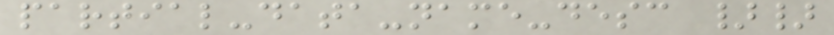partial-data-name-desc }}
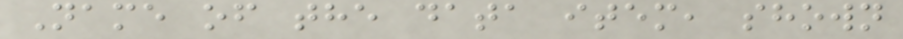Name of the data item, shown
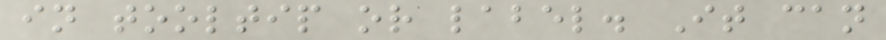in tooltip or label. It can
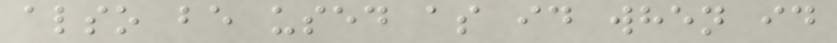also be used as id when id
